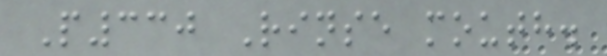P330 Rinse mouth.
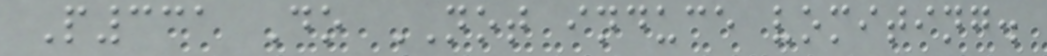P331 Do NOT induce vomiting.
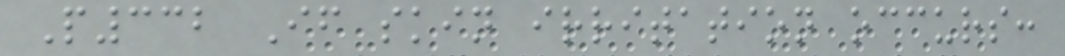P332 If skin irritation occurs:
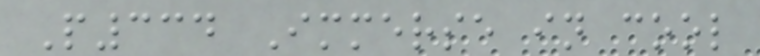P334 Immerse in cool
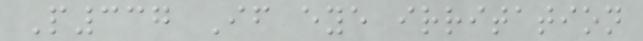P337 If eye irritation
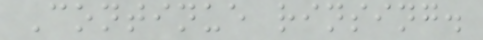Continue rinsing.
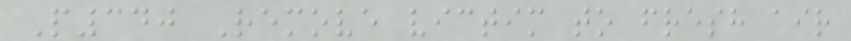P340 Remove victim to fresh air
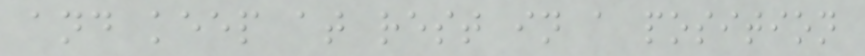and keep at rest in a position
